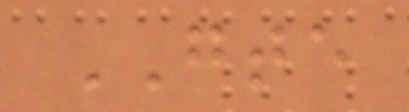GTE
